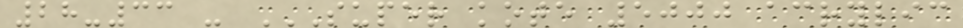28-33 - SUPER KOTE 5000 ACRYLIC
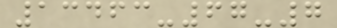13463-67-7
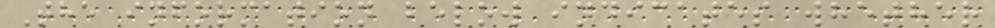The information below indicates whether
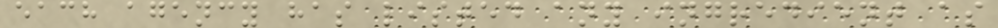each agency has listed any ingredient as
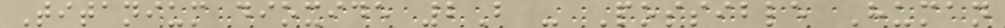Titanium dioxide 2B - Possible Human
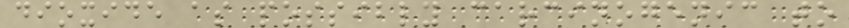dioxide as possibly carcinogenic to
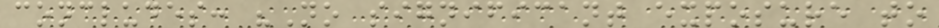concludes: "No significant exposure to
